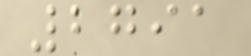2791
